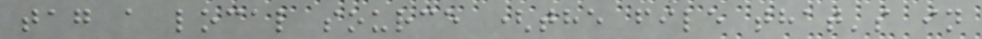tag a local source (the file that's in
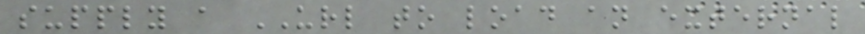supply a URL to load an external
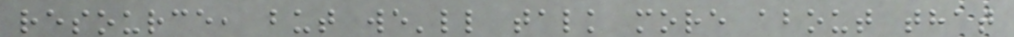resource, but we'll talk more about that
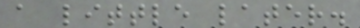a little later.
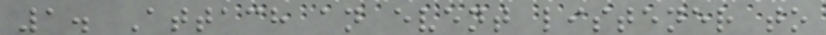1. Attach an event listener to
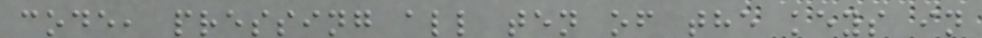code, pressing all ten of the keys in
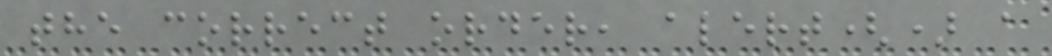the correct order, alert() a
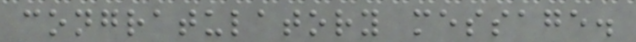congratulatory message.
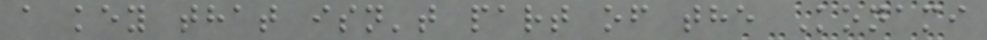a key that isn't part of the Konami
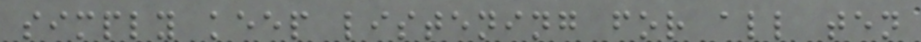simply keep listening for all ten
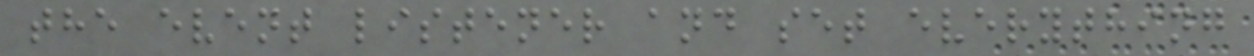the event listener and set everything
